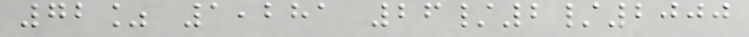72% 1,281 26/2/2000
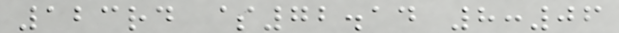123rd $72.14 8:06
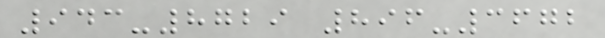943-8729 896-3672
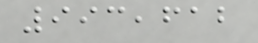993,612
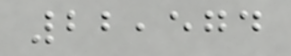22,574
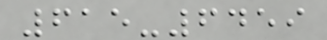615-6459
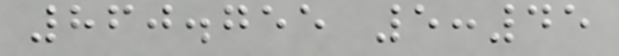860.755 5:45
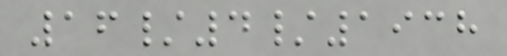16/4/1938
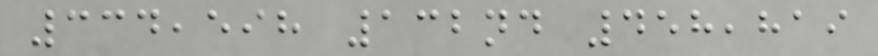334,598 132nd 458,819
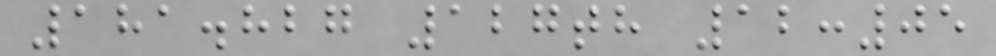181.827 127th 12:05
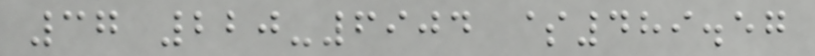37 220-6904 $489.57
